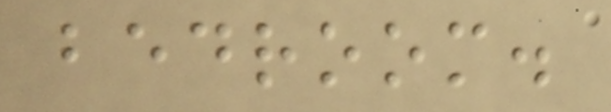bedroom.
